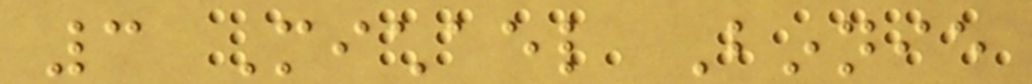3 Michael Binnie
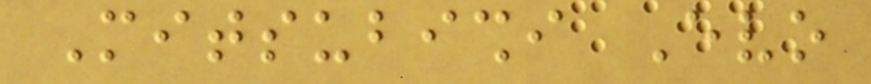Mitsubishi Evo
